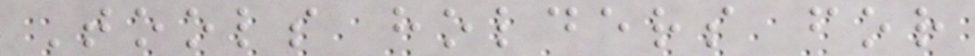Tools holders for
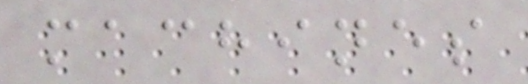machines
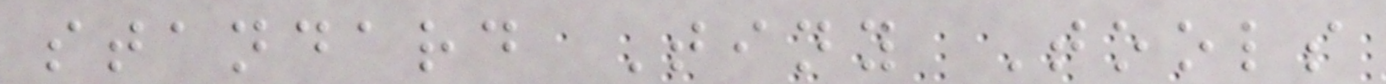standard Tiny Tools
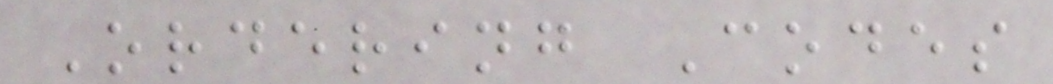Ordering Codes
